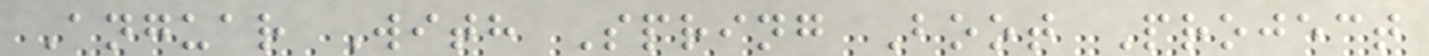Anguar With Spring Boot Project
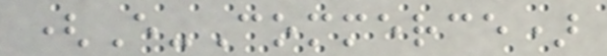(E-Commerce)
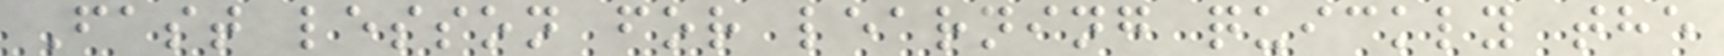Fast lesson for learning quickly the
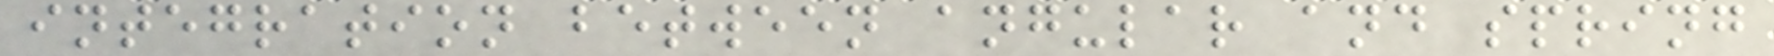integration between angular and spring
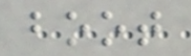boot
